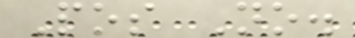Pos No.
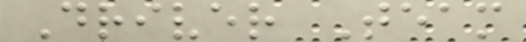Driver Team
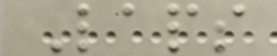Laps
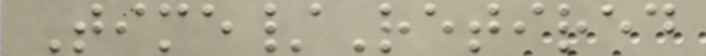Time/Retired
